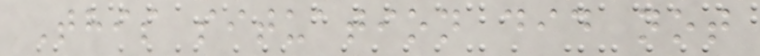This situation did not
